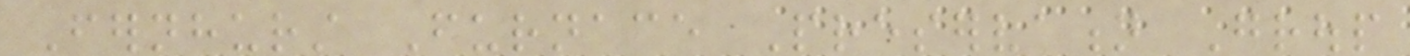Fernhurst Furnace Preservation Group
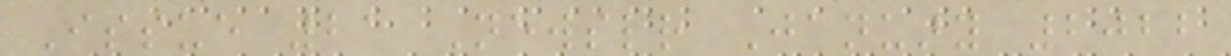Issue 21 Newsletter January 2022
